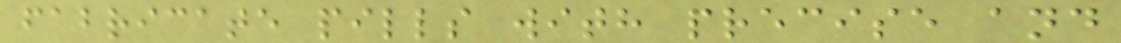fabricate pills with precise and
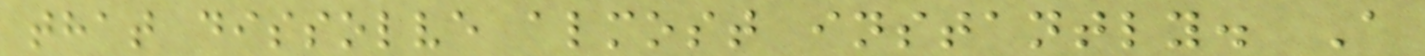that dissolve almost instantly. A
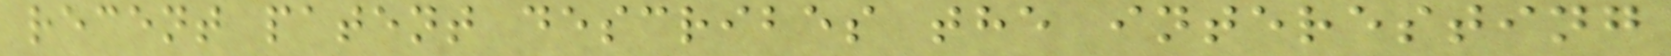recent patent describes the interesting
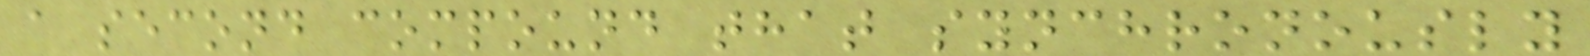a second compound that synchronously
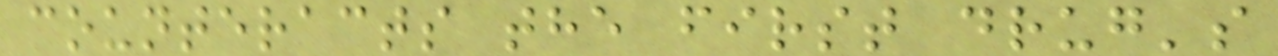counteracts the first drug's
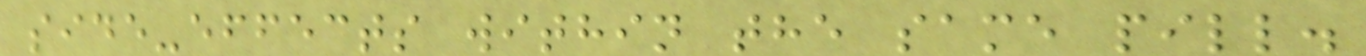side-effects within the same pill.
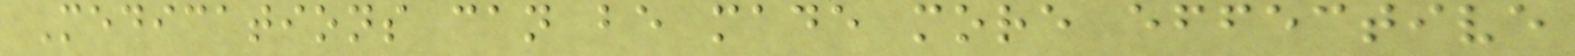Medications can be made more effective
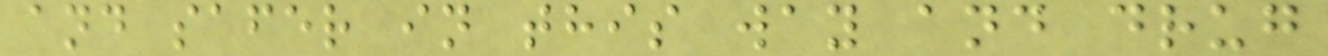and safer in this way and drug
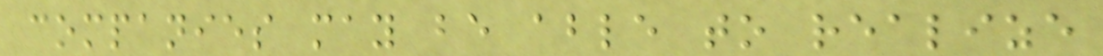companies may be able to realize
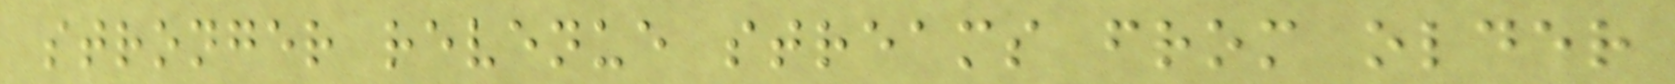stronger revenue streams from older
